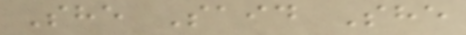She Said She
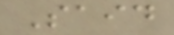Said
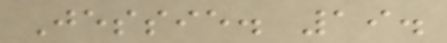Jessie. 19.
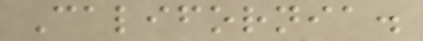California.
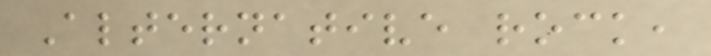Alternative rock,
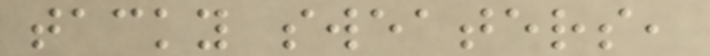tacky sweaters,
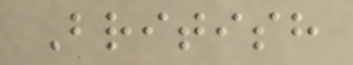British
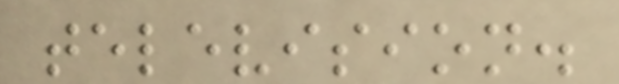television.
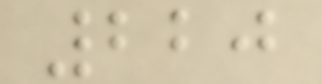220
